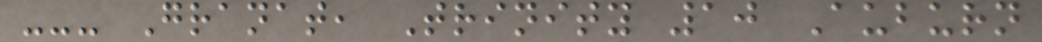--- Granat, Trinity 10 Auburn
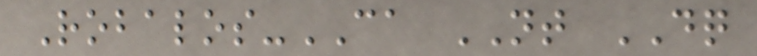Robalos-CA NT DQ
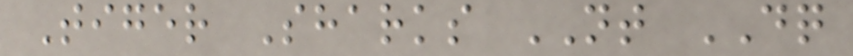Tiger Sharks NT DQ
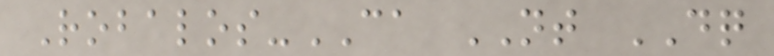Robalos-CA NT DQ
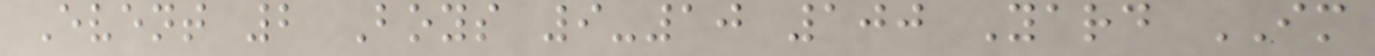Event 2 Boys 9-10 100 Yard IM
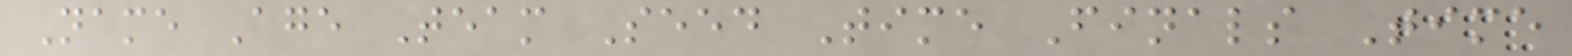Name Age Team Seed Time Finals Time
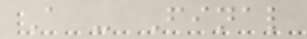A - Final
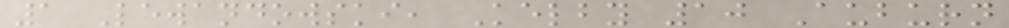1 Lewandowski, Kelby 10 Auburn
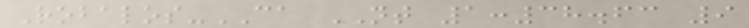Robalos-CA NT 1:38.63 9
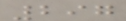297
